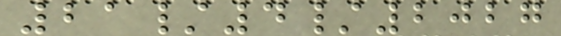21/4/2027
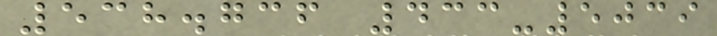538.736 433-5039
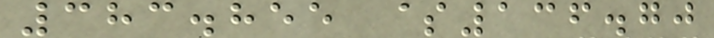383.855 $136.70
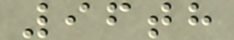96th
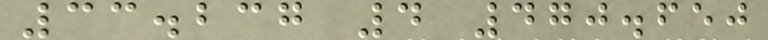33.237 4 470.650
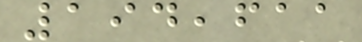194,611
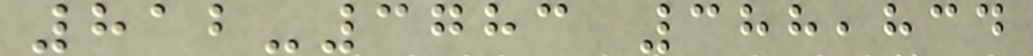812-3783 388,834
